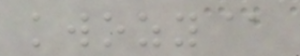kwozy@
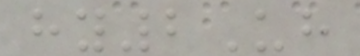hy2Uh
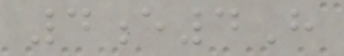4e4H
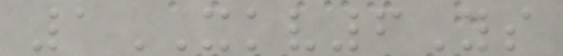1XKV6Ys
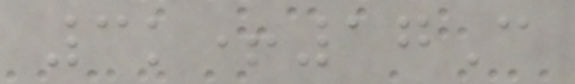3k+17C
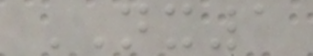NX1
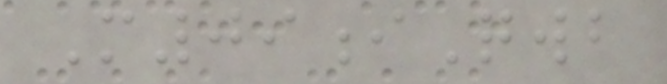M09iQwb
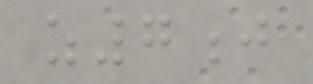z7j
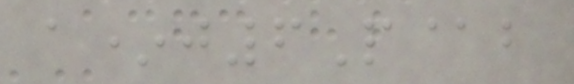a*j6P@b
